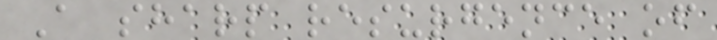A sharp resurgence of
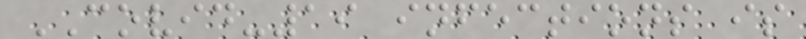COVID-19 infections is
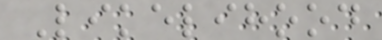Likelihood
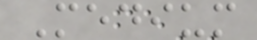Medium
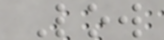Low
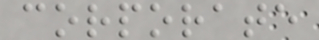corporate
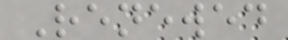Renewed
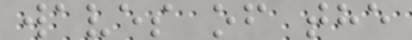waves of the
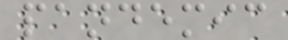pandemic
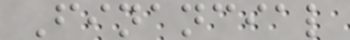Financial
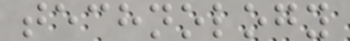technology
